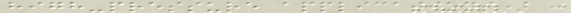high-pressure applications) :
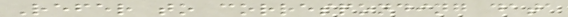Refer to corresponding data
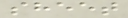sheet
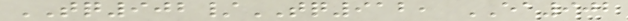TQ902/TQ912, EA902
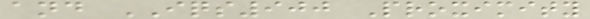and IQS900 Proximity
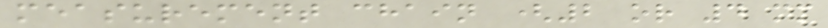measurement chain (2 or 4 mm
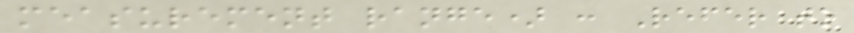measurement range) : Refer to
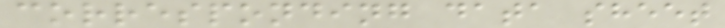corresponding data sheet
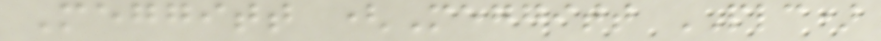Meggitt (Meggitt PLC)
